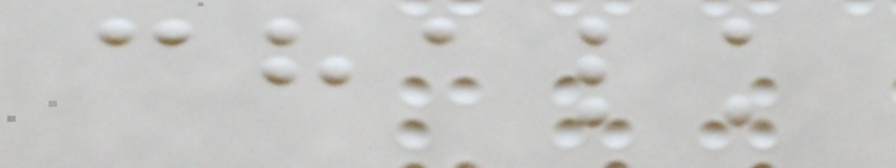chalk
